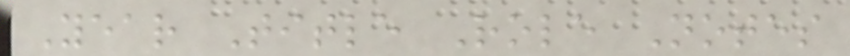Year Title Role Notes
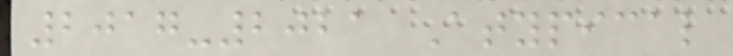2017-2021 Atypical
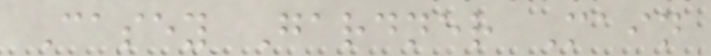Casey Gardner Main
